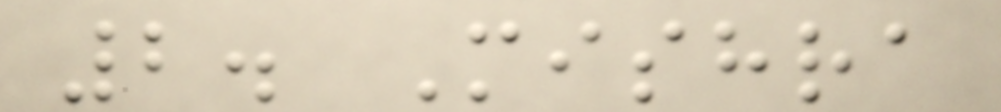2. Mishra
